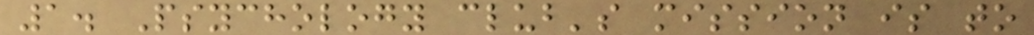1. Psychology club's mission is to
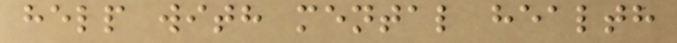help with mental health
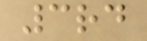3rd
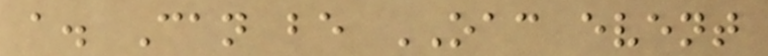a. Can be OAC event
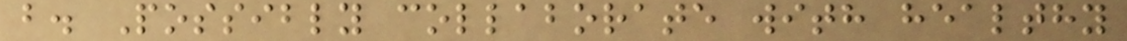b. Possibly collaborate with healthy
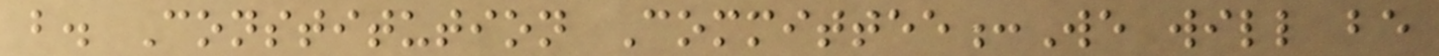b. Constitution Committee:We will be
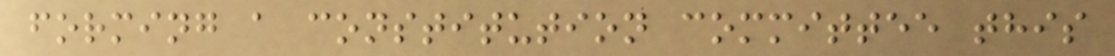forming a constitution committee this
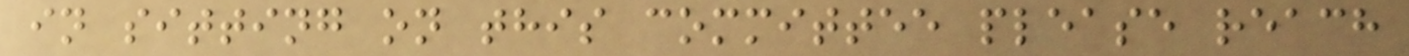in sitting on this committee please reach
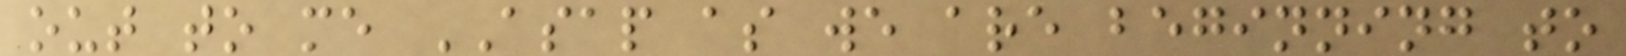out to me ASAP as we are beginning to
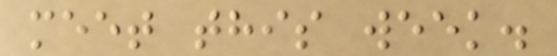meet this week.
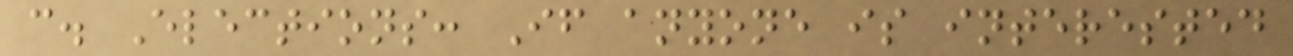c. Elections: If anyone is interested
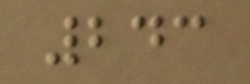243
